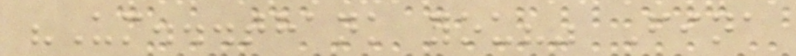"Um...thank you?" Fina
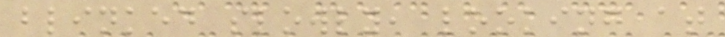blinked slowly, looking at
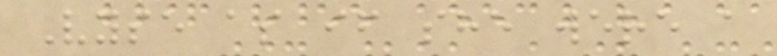Vyse as if she were a
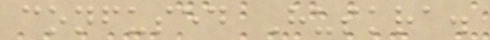confused Huskra.
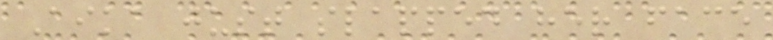Aika just slapped her face
